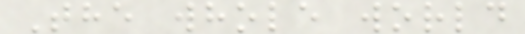The whole world
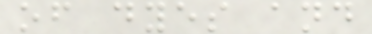of dyes and
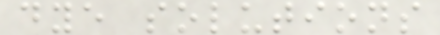dye solutions
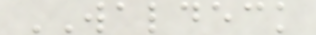WALDECK
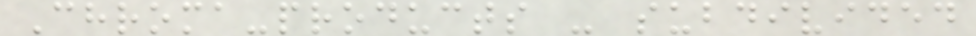Chroma-products - subdivided
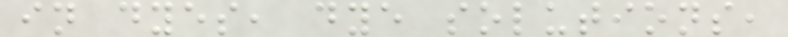in dyes, dye solutions,
